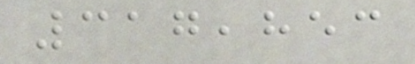317,853
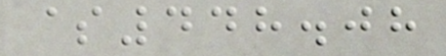$448.08
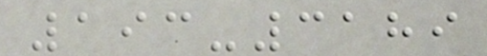193-3189
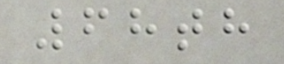68th
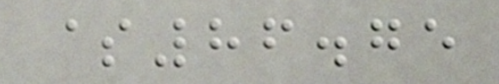$86.75
